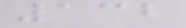132
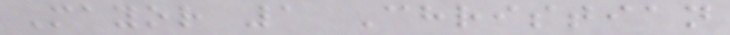Mayor 1 Christian
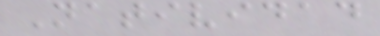Natividad
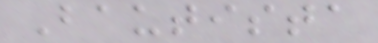Bautista
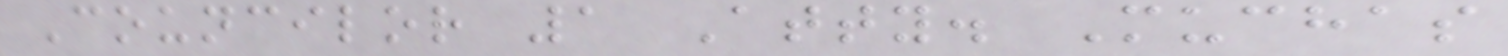Councilor 1 Atty. Muchas
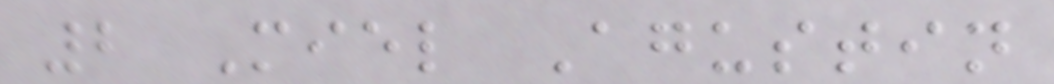2 Miel Agustin
